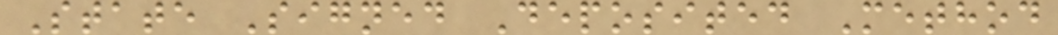State Signed Deposited Method
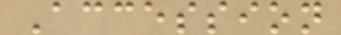Accession
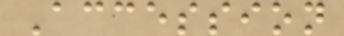Accession
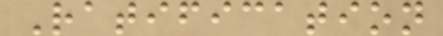Ratification
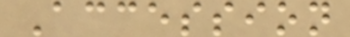Accession
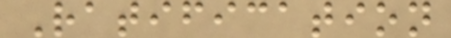Ratification
